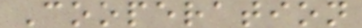Cooperation
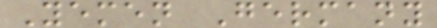Yemen Germany
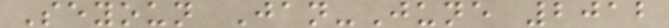Seyoun Jan-June 2012
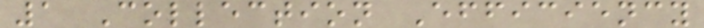1 Collection Efficiency
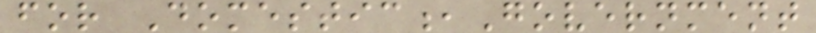for Domestic,Government
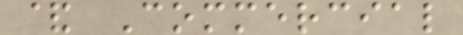& Commercial
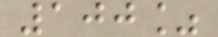100%
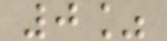0%
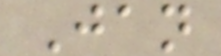Jan
